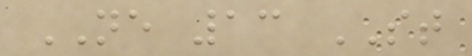NE 13 ST
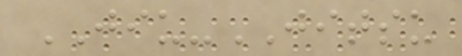JIU-JITSU
